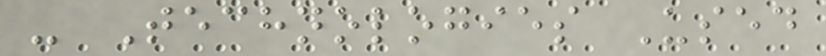- Technologies Used
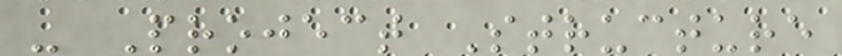- Project Structure
